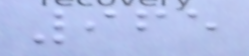965
